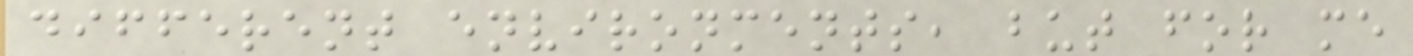different environments, but for me
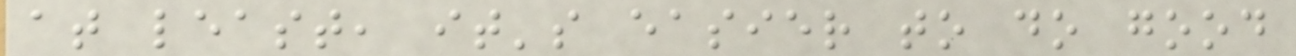at least, it's easier to do good
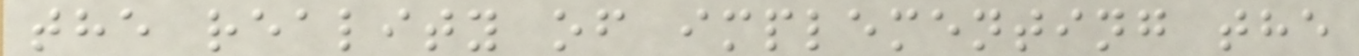the reality of implementing the
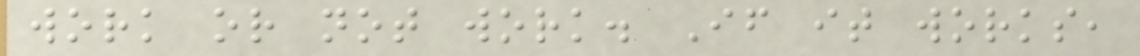work or not work. If it works,
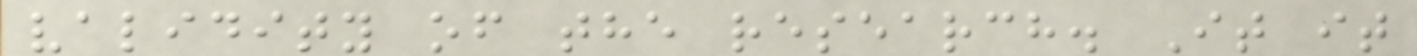validity of the research. It it
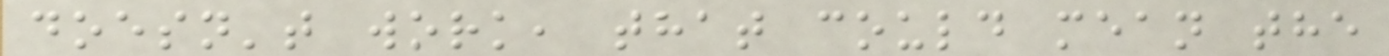doesn't work, that could mean the
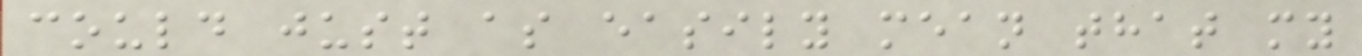could just as easily mean that my
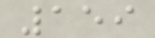159
